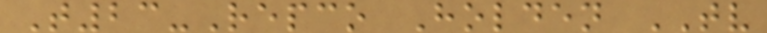T23-Repco Holden TV
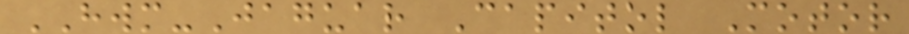HWM-Jaguar Capitol Motor
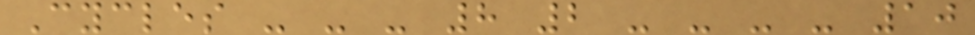Cycles - - - 8 2 - - - - 10
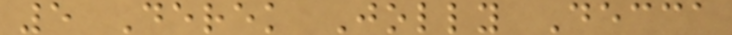5 Derek Jolly Decca
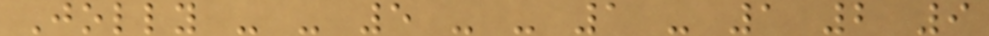Jolly - - 5 - - 1 - 1 2 9
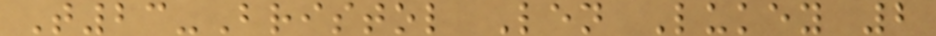T23-Bristol Len Lukey 2
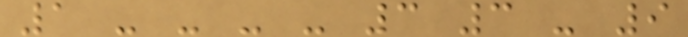1 - - - - 3 3 - 9
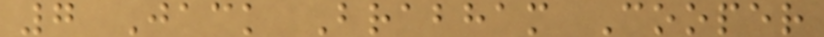7 Jack Brabham Cooper
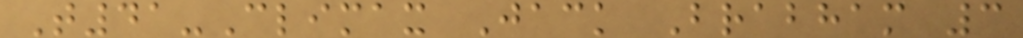T41-Climax Jack Brabham 3
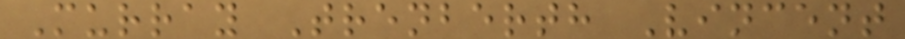Murray Trenberth Vincent
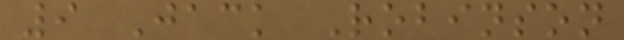9 Jack Robinson
